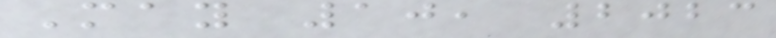May 10, 2023
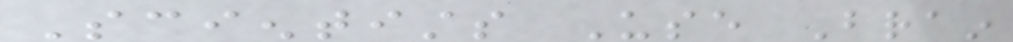Scientists Use Brain
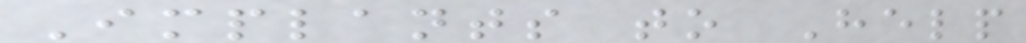Implants to Help
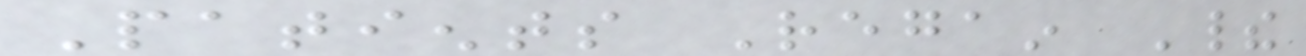Patients Regain Their
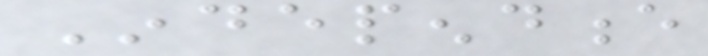Independence
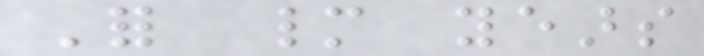For many years
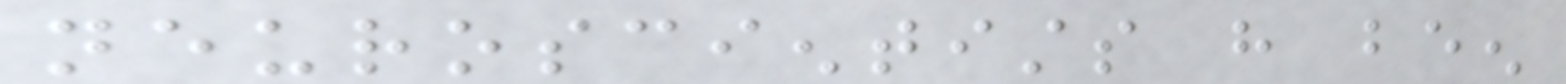neuroscientists have been
